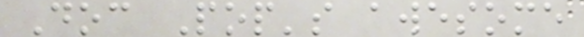Doc Pop's awesome
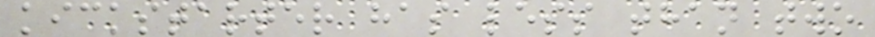kickstarter has less than two
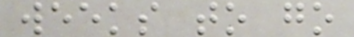weeks to go
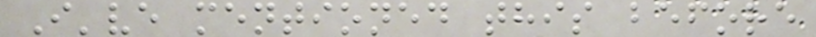I've mentioned this before
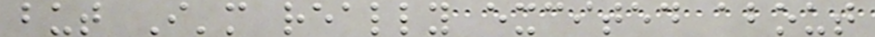but I'm really excited about
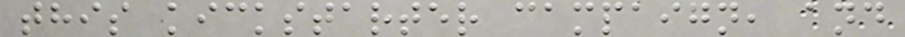this kickstarter campaign, and
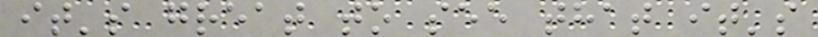it's great to see that it's
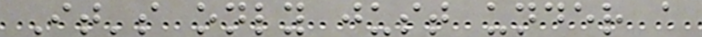It's only just under a
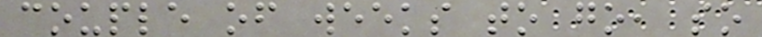couple of weeks to go, so
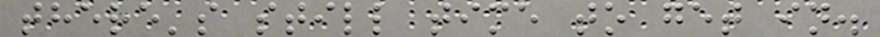there's still time to get in.
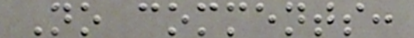No comments:
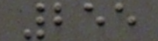255
